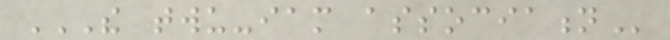THE TWU-IAM ASSOCIATION
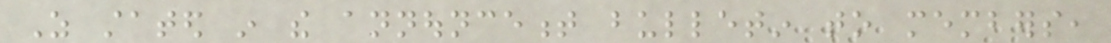As stated in the announcement bulletin to members,
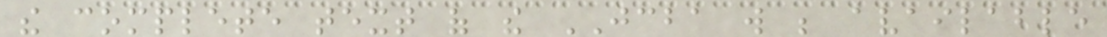the complete text of the JCBA will be available
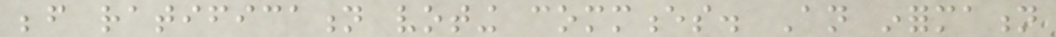before ratification voting commences. An information
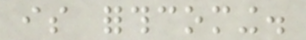is forthcoming.
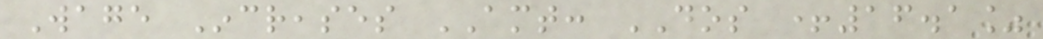Wage Increases AMT: DOS +16.1%
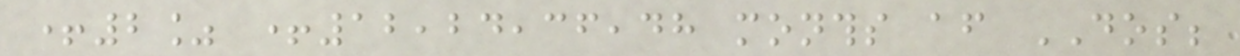+2% +12,24,36,48 months after DOS;
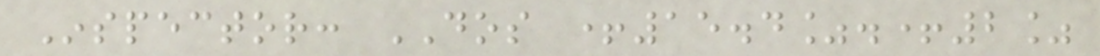Inspector: DOS +15.4%.+2%
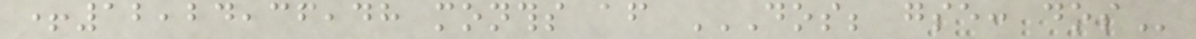+12,24,36,48 months after DOS; GSE: DOS
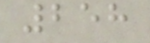258
